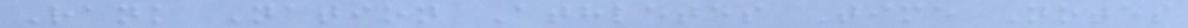Rank Nation Athletes Time Notes
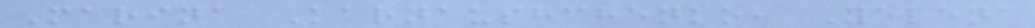Marina Karnaushchenko, Yelena
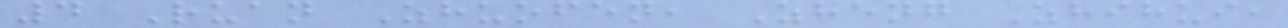4 Ruan Zhuofen, Zheng Zhihui,
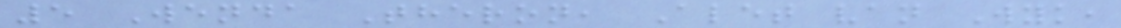5 Wenda Theron, Alet van Wyk,
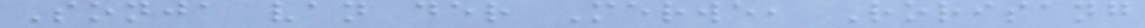Sonja van der Merwe, Rorisang
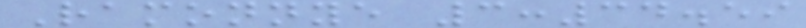Ramonnye 3:34.59
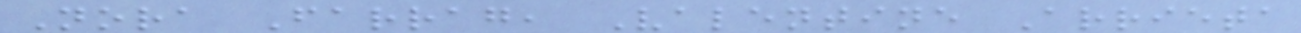Nora Farrag, Valentine Arrieta
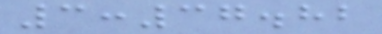3:37.82
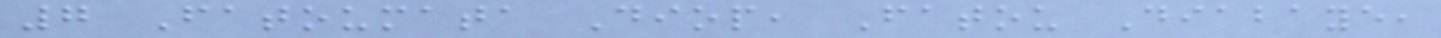7 Fatoumata Diop, Fatou Diabaye,
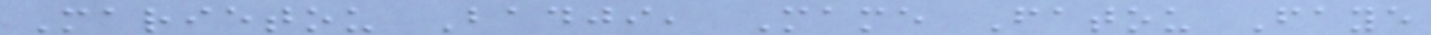Marietou Badji, Mame Fatou Faye
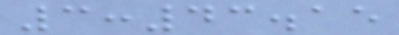3:43.15
